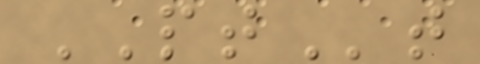PTt
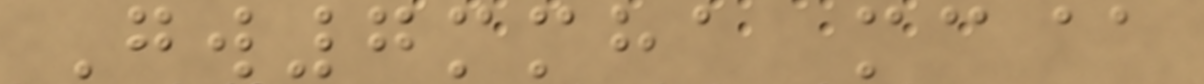Gw7mmha mc@
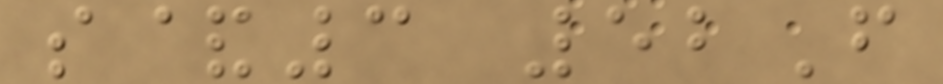s&3 52F
